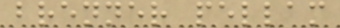brenner pellam
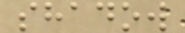shadow
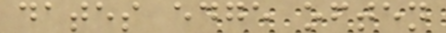dates edge often
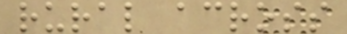rural across
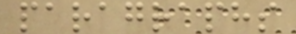paragraphs
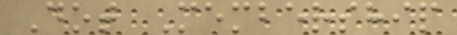Dot Membership
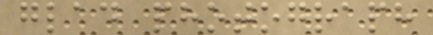glad photograph
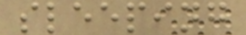sleeping
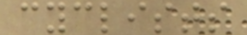cyclists
